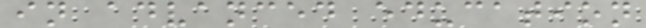in advanced education
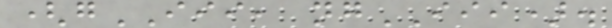(gIII, ngIII).
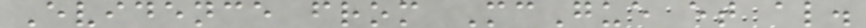Evidence from McGue et al.
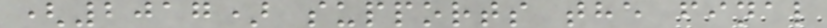(2017) supports the final
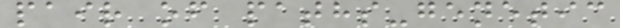pair of paths-genetic
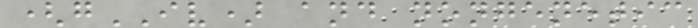(gIV) and nongenetic
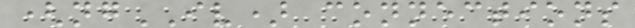(ngIV) connections
